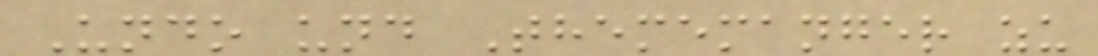Undo und Thememanger zu
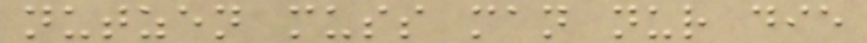nutzen muss man nur die
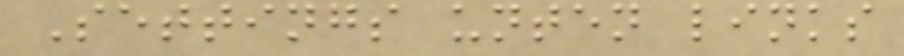Settings unten links
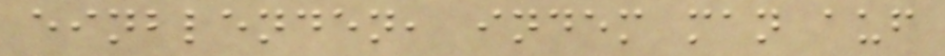einblenden, indem man auf
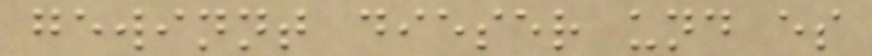gewinnt dieser und es
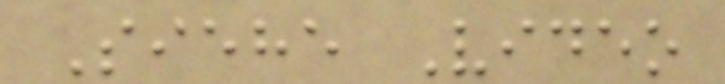Siehe Video
